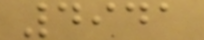4941
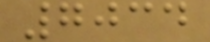7034
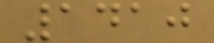1410
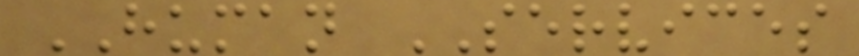HUMAN SERVICES
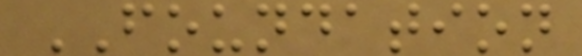FOUNDATION
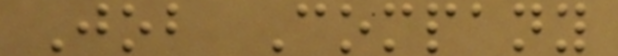Job Company
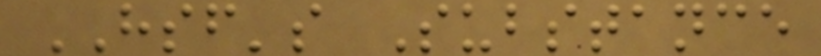HSF's Substance
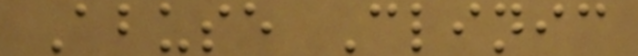Abuse Clinic
